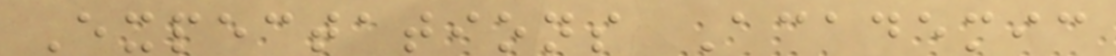Expectations Academic
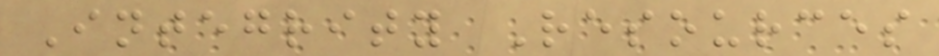Integrity Resources
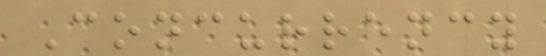Concurrency
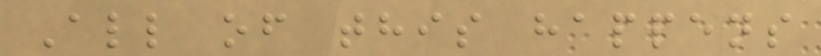All of this happens
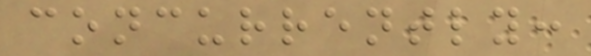concurrently:
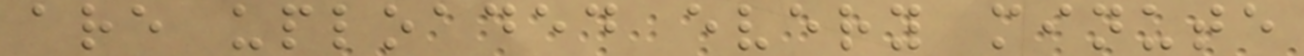are uploaded every minute
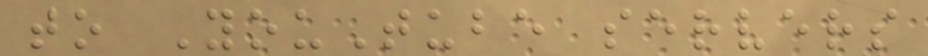to YouTube servers
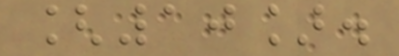[10].
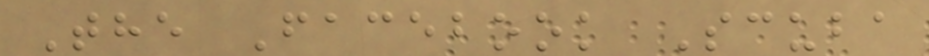The Facebook Scuba
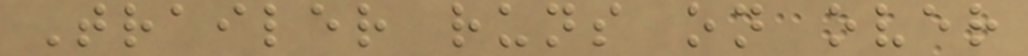Trailer runs on over
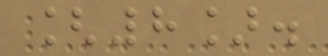[8].
